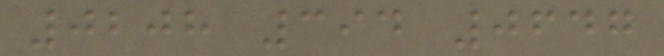0208 394 0647
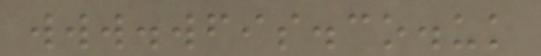www.wfis.co.uk
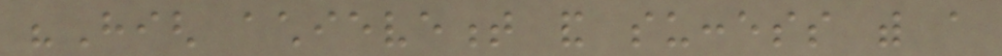"High achievement and success with a
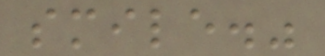smile."
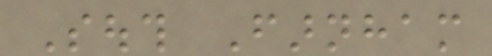South Farnham
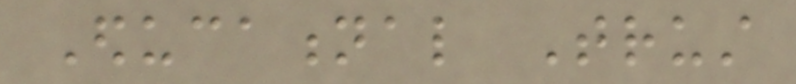Educational Trust
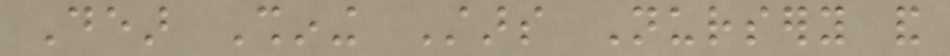Dear Shining Stars Nursery and
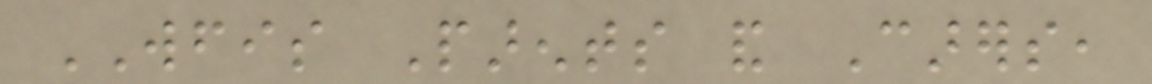WFIS Parents and Carers,
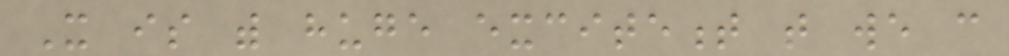It is with huge excitement that we can
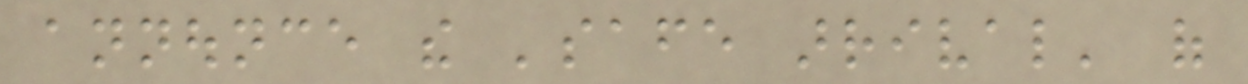announce the 'safe arrival' of
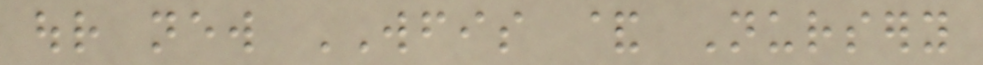our new WFIS & Nursery
